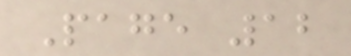Page 12
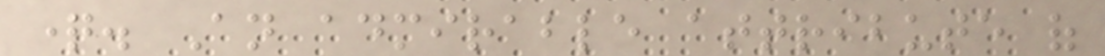question. An admirable attribute of
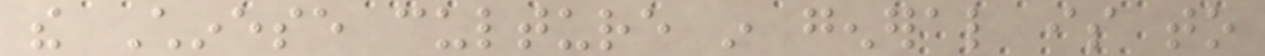the Chinese culture in general is to
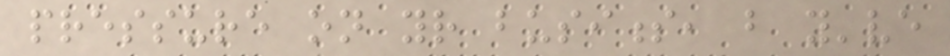pressure on your business, but you've
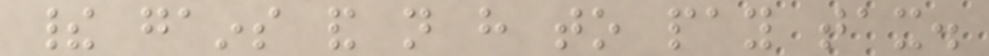their gains and not have to pay tax.
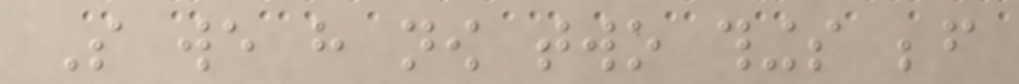So we have now two things before
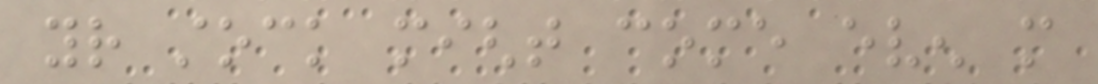your stock might come even more
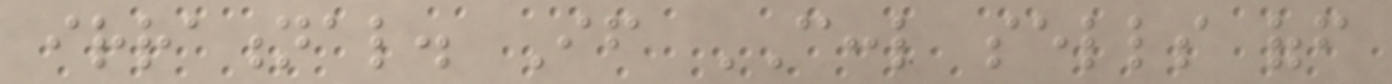irrational. If CCCL sells off
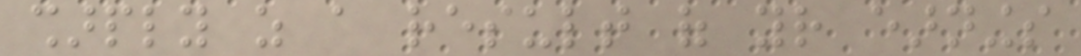sharply as a result of your earnings
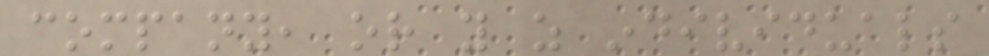company, or you as individuals
